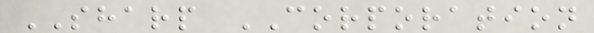SHARP CORPORATION
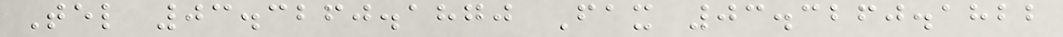Tel 03.3260.1870 Fax 03.3260.1822
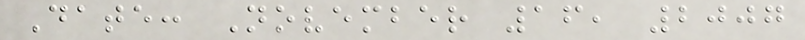Date: November 16, 2007
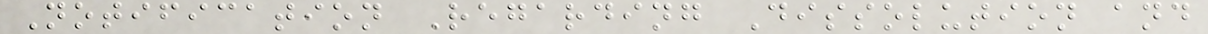Notification Regarding Dissolution and
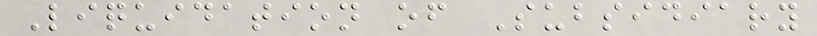Liquidation of Subsidiary
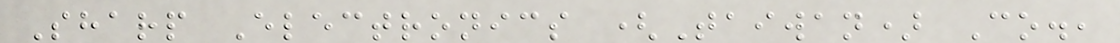Sharp Electronics (Taiwan) Co.,
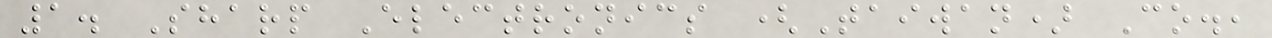1. Sharp Electronics (Taiwan) Co.,
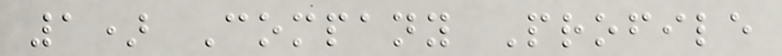1) Company Profile
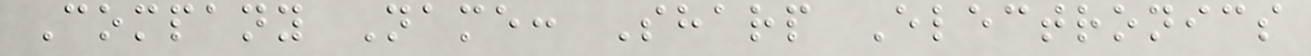Company Name: Sharp Electronics
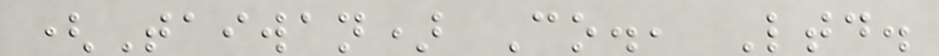(Taiwan) Co., Ltd.
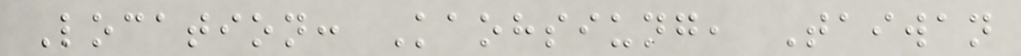Location: Kaohsiung, Taiwan
